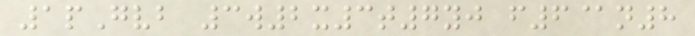1pGvb 3w2x3t7yj f6@n8
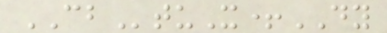CBtuX+DY
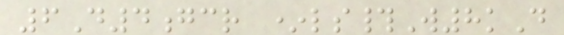6D4gcr *ls#W8kD
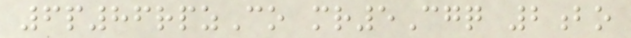6p86rpzCo mr5Cgq 2bo
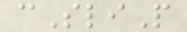cSliP
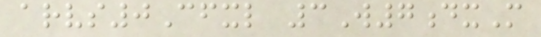arvs0Cfxl 3W7dxM
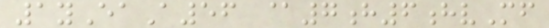1yEaA56 @7h6hvMf
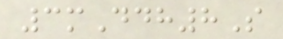3mDdh8S
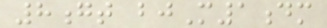8gt bjM1dm
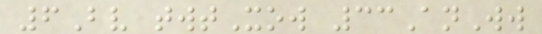6Bv twtXow 33AnWw
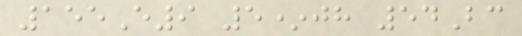155E9 5*jh 54Bc
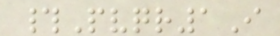#Pvqr1I
